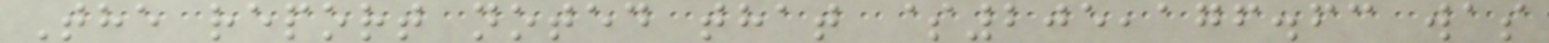The report noted that $205,176.63 was
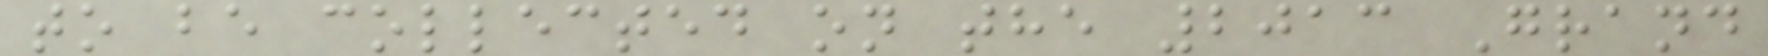to be collected on the 2013 Grand
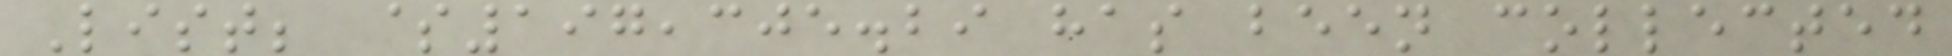List; $197,305.29 has been collected
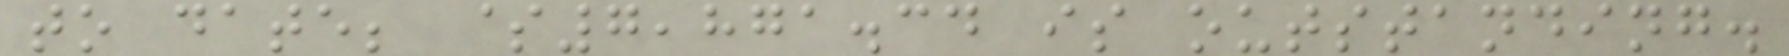to date; $7,871.34 is outstanding.
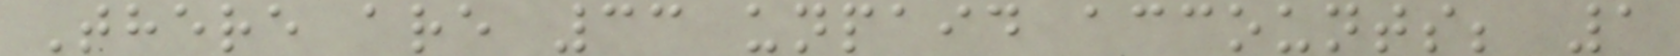There are 33 unpaid accounts; 1
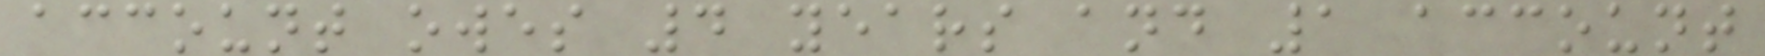account owes 4 years and 1 account
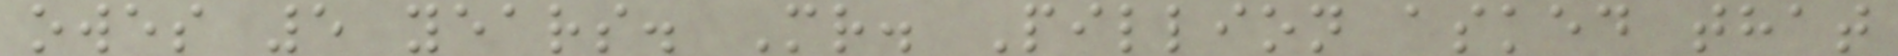owes 5 years. Mr. Pillion asked that
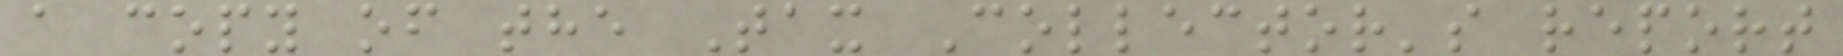a copy of the Tax Collector's report
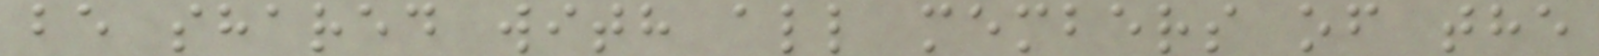be shared with all members of the
